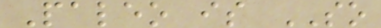Paleo is SO
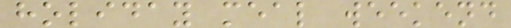holiday meal weekend
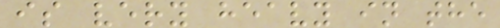is very heavy in the
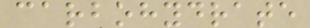carbohydrate
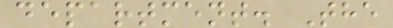department. The
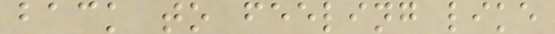back to feeling like
